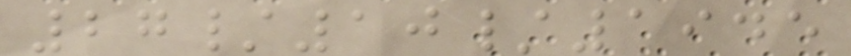27/10/1945
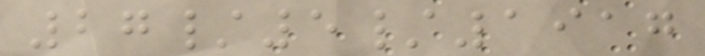27/5/1917
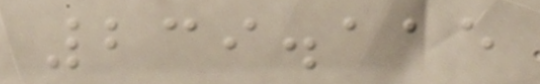239.115
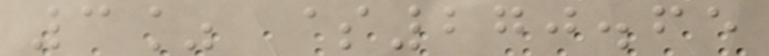3% $270.65
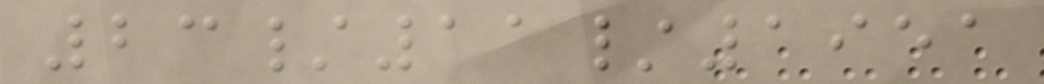23/11/1951
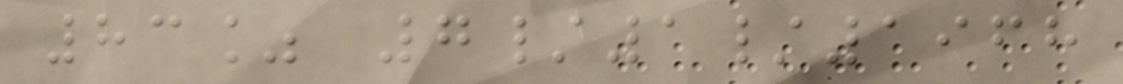83% 7/1/1968
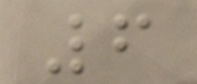6
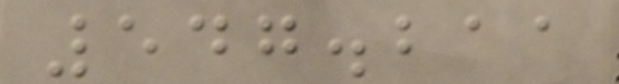547.211
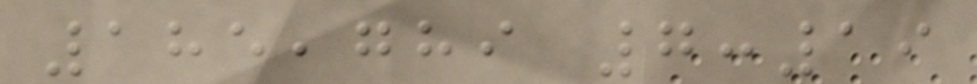185,789 7:19
